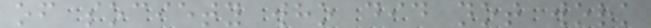of society who did not work
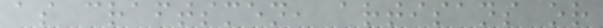as craftsmen, artisans or
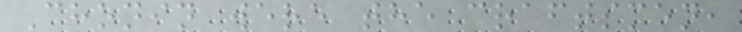Chonin were the craftsmen,
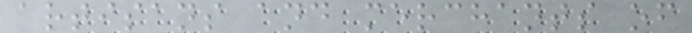artisans and merchants of
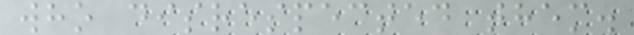who disrespected them.
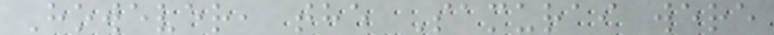However, the Samurai were
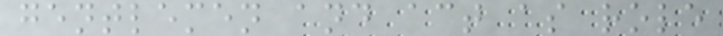gentlemen and act as role
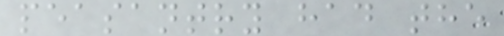peasantry had the
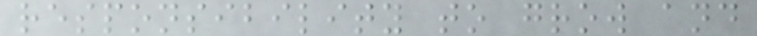responsibility to grow and
